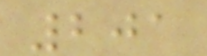201
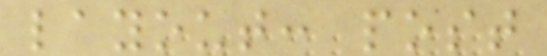layout: post
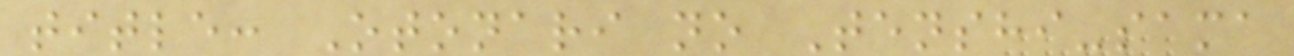title: Otonari no Tenshi-sama
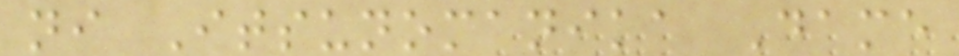ni Itsunomanika Dame
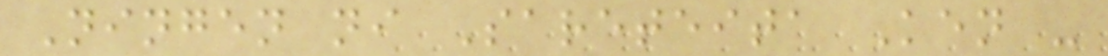Ningen ni Sareteita Ken -
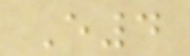E4
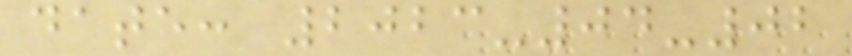date: 2023-04-02
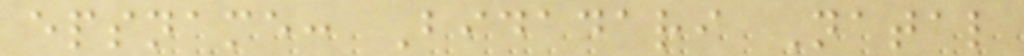epsname: Bidadari Natal
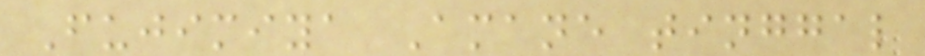Fujimiya Amane tinggal
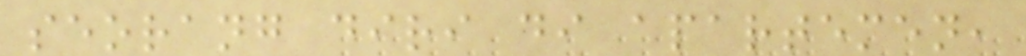seorang diri di apartemen,
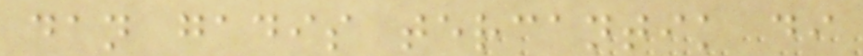dan gadis tercantik di
